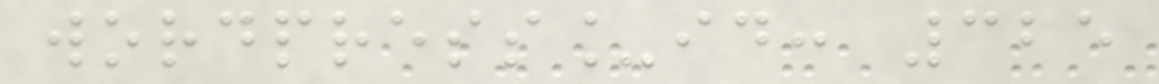wordpress_id: 325
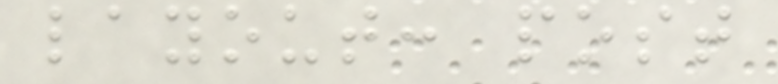layout: post
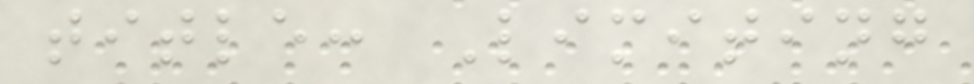title: Limiting
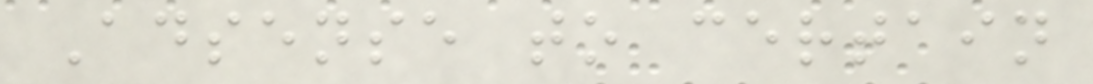Adsense to certain
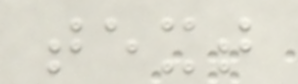text
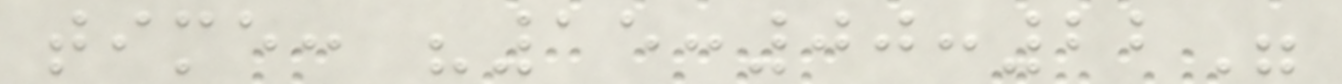time: "15:00:22"
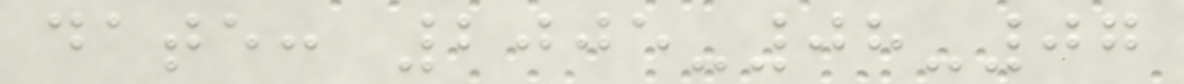date: 2005-08-07
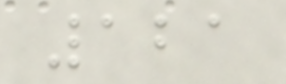121
